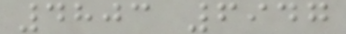4803 6947
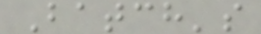Batch's
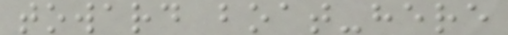toward boat-here
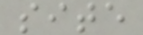site
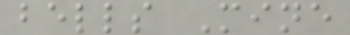bells Mine
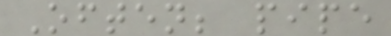Often; pipe
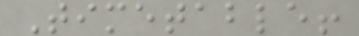Timetable!
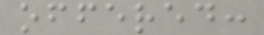offered:
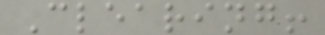Clearing!
